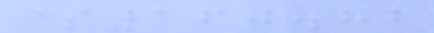$160.82
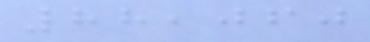88,060
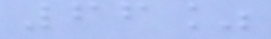66%
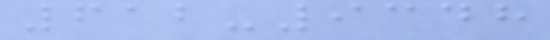612-9348
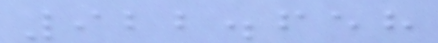922.658
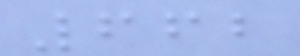662
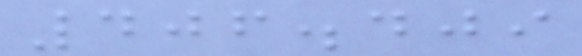406.409
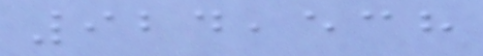924,538
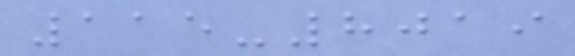115-8019
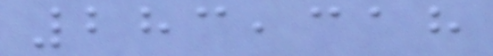283,318
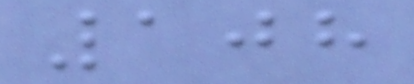108
